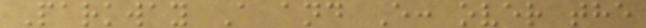Parkway A and E: over the
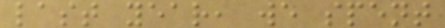last year, we spent
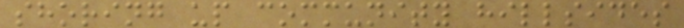shoring up community hillsides
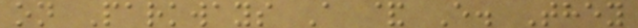on Parkways A & E. They
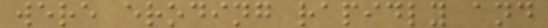were eroding rapidly and
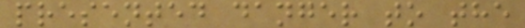presented danger to the
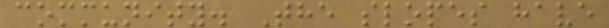community. The slopes have
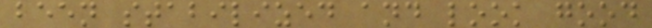been stabilized and look good
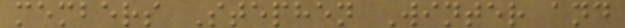members Stephen Winter and
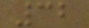32
